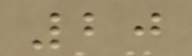20
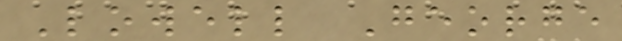Lowell George
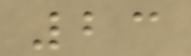23
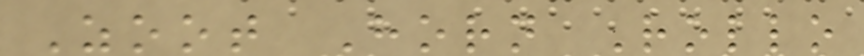Zoot Horn Rollo
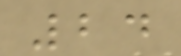24
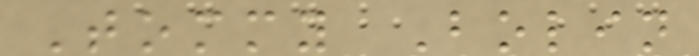Tommy Bolin
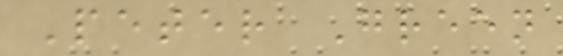Peter Green
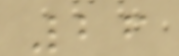26
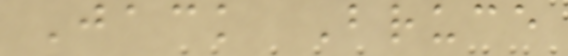Jack Bruce
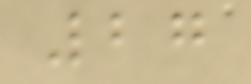27
